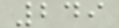249
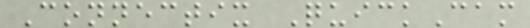Connectix QuickCam
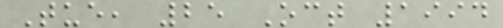Tue, 25 Oct 1994
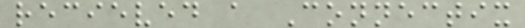recieved a Connectix
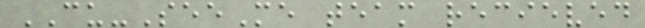CU-SeeMe team recieved
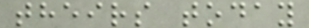theirs today
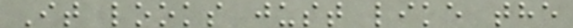It looks just like the
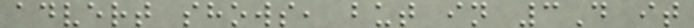advert shows, but in 3D it
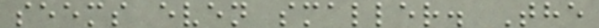seems even smaller. The
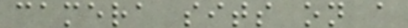camera sits on a
